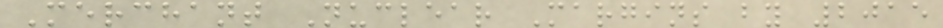Merchant Nuclear Margins by 2015
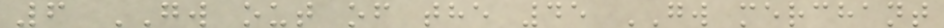6 GW out of the 45 GW merchant
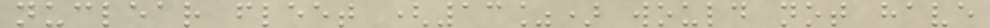nuclear fleet (13%) would not have
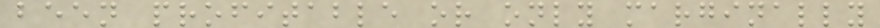been profitable or only marginally
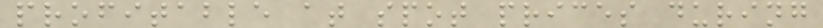profitable at spot prices during
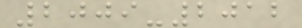2009-2012
